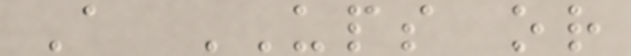A UPS or
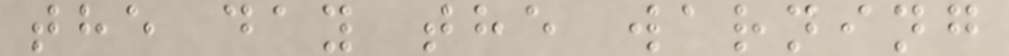the day the warning
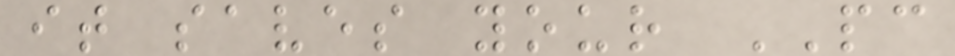it saves your PC
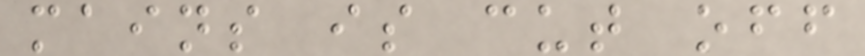mains is cut off
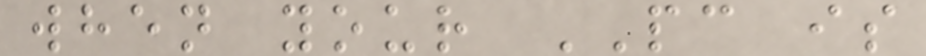when your PC is
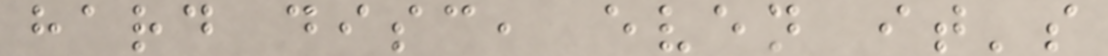hard disc, even it's
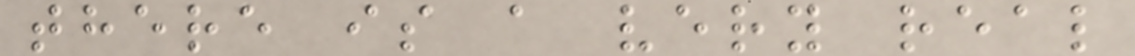there is a very real
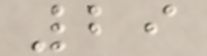29
